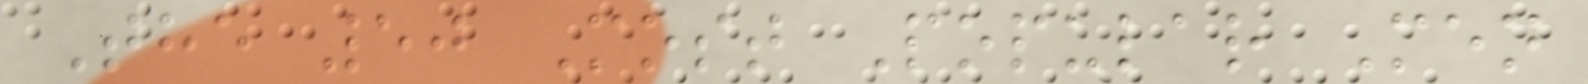The 50 Most Popular Men
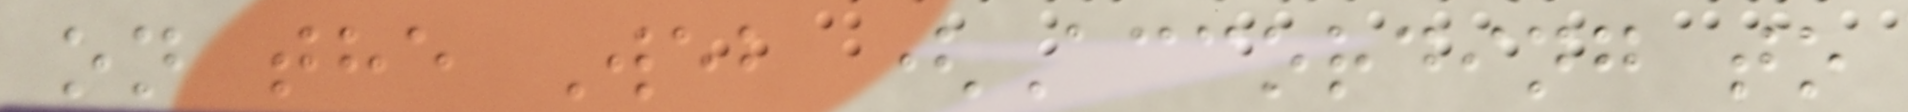on the Web (According to
